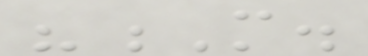"M.
